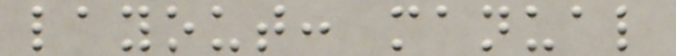layout: manual
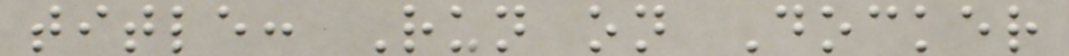title: Run on Docker
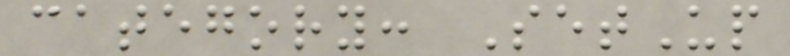category: SetUp
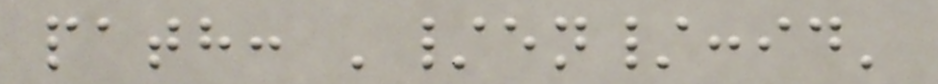path: '/en/:id'
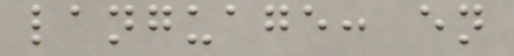language: en
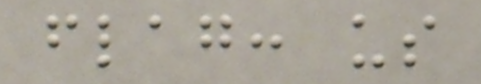flag: us
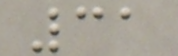31
